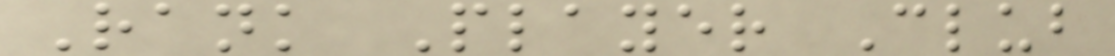Rank Player Club
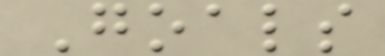Goals
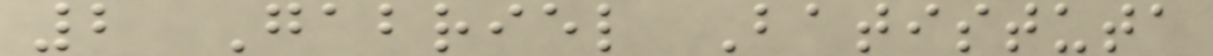2 Gabriel Batistuta
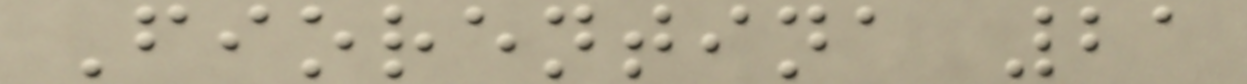Fiorentina 21
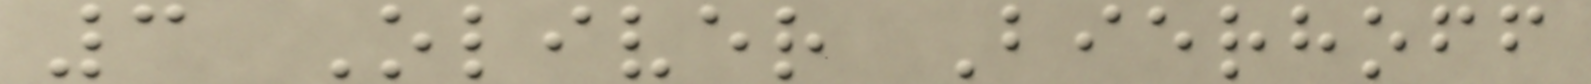3 Oliver Bierhoff
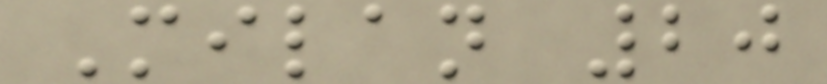Milan 20
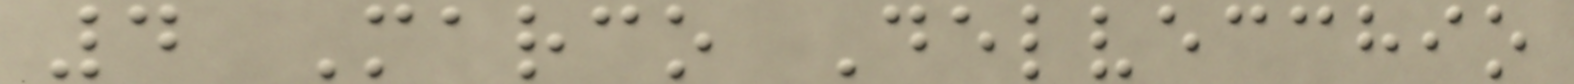4 Marco Delvecchio
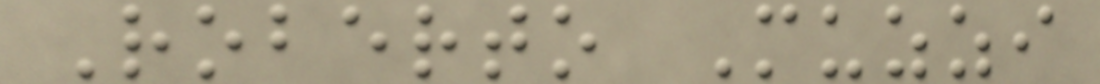Roberto Muzzi
